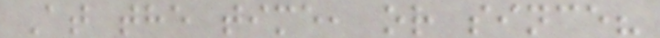At the time, or since?
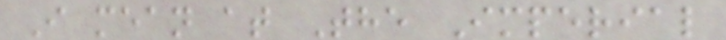I mean at The Imperial
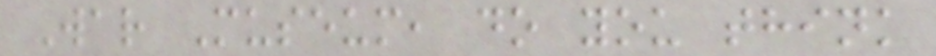War Museum, do you think
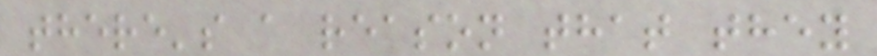there's a reason that they
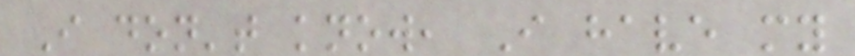I don't know, I have my
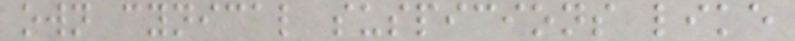own cynical suspicions like
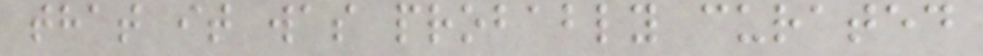that it was probably curated
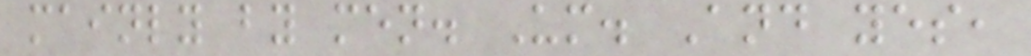mainly by men. Um. And yes,
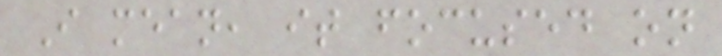I mean, it focused on
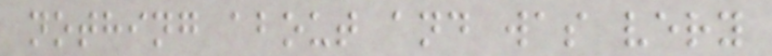nothing about and was very
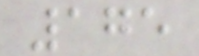175
